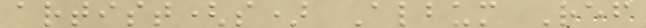artist(s) Album Ref
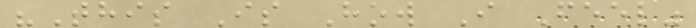"This Is How I Feel"
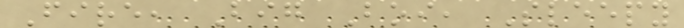Fire, Big Boi, Sleepy
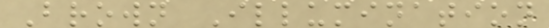Brown Illumination
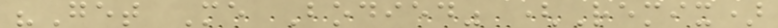"Get Me Bodied" (Remix)
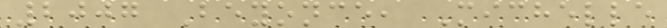2007 Beyonce, Michelle
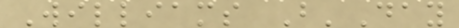Williams B'Day
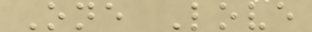One Love
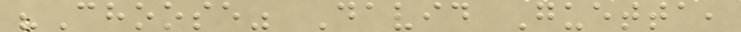"Choose" David Guetta,
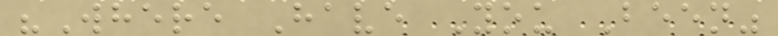"Where Have You Been"
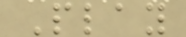Play
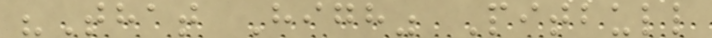"That High" Pitbull
